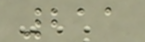211
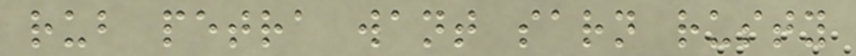rub petra want sarn rusty
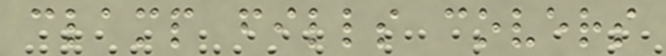clamp fills covers
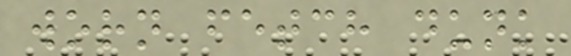worn fetch dunk
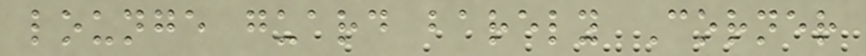lounge guard barely Corner
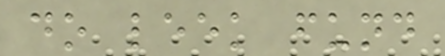do leek fund
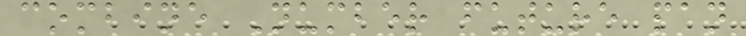combine Number future pan
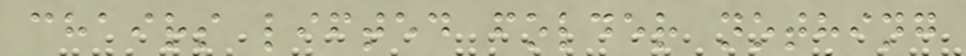chairs lifted folder nothing
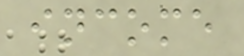income
